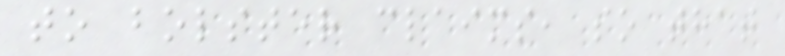to bolster claims, so that
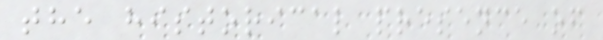the historical presence of
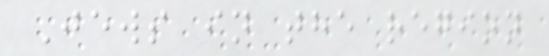Jews in the region
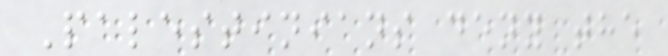Palestinians deny the
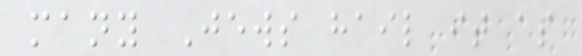many Jews hail it as
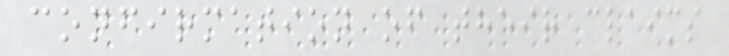confirmation of their claims
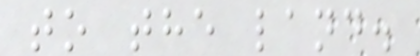to the land.
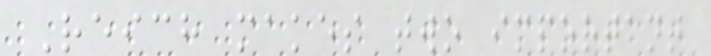Reich makes two important
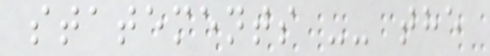statements -- the
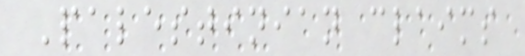Palestinian claims
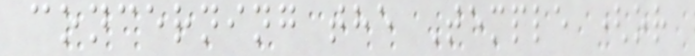concerning the Temple (or
